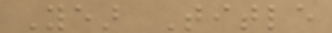Year Title
